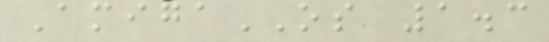AmigaOS 1.3
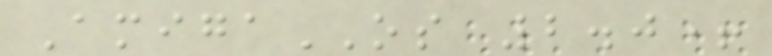AmigaOS 2.0+
